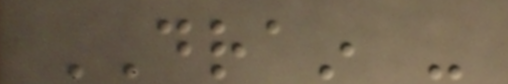DRAIN -
